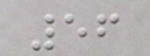56
